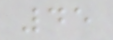45
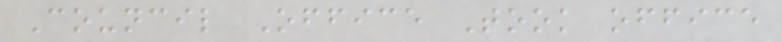Council Office Took office
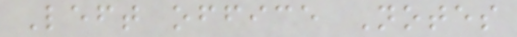Left office Notes
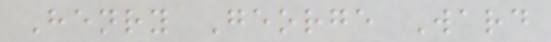Henry George Ward
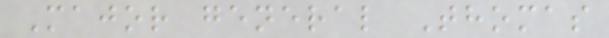Major general Thomas
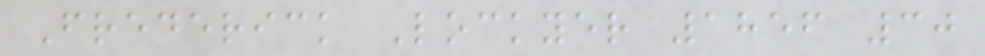Frederick Lockyer 1856 30
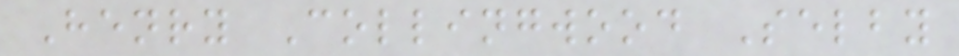Henry Collingwood Selby
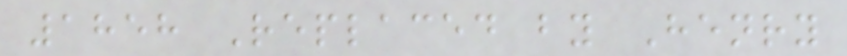1858 Replaced by Henry
